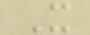X
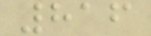816
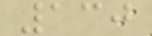130
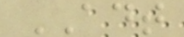ADT
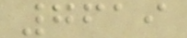7619
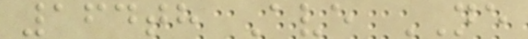164th Ave NE
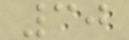30
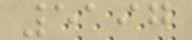5197
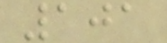101
